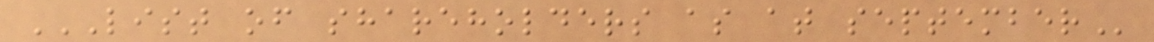LIST OF SHAREHOLDERS AS AT SEPTEMBER
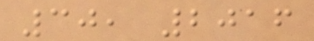30, 2016
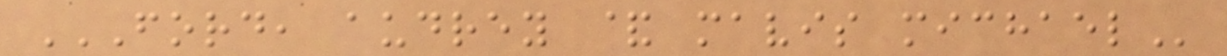FORD, AUDREY & MAVIS MICHAEL
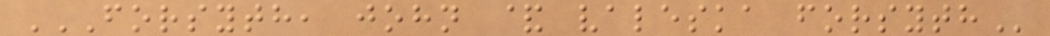FORSYTH, JOHN & VALESKA FORSYTH
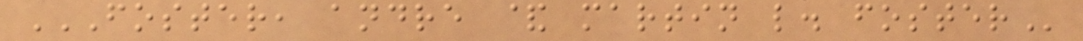FOSTER, ANDRE & MARTIN L. FOSTER
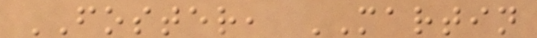FOSTER, MARTIN
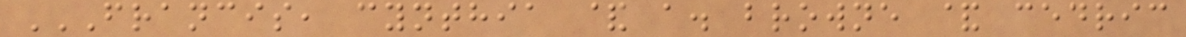FRANCIS, CYNTHIA & A. BROWNE & CEDRIC
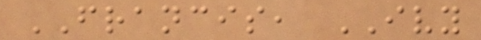FRANCIS, IVY
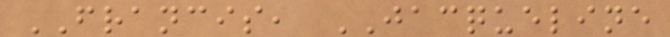FRANCIS, JACQUELINE
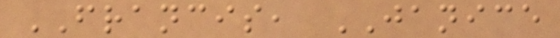FRANCIS, JANICE
